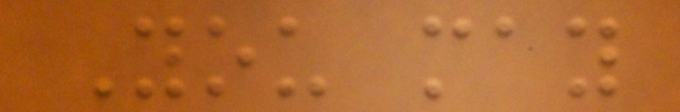You may
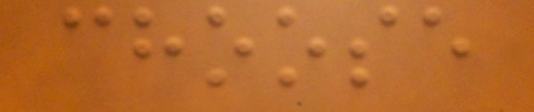choose
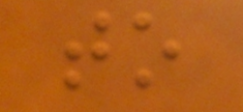to
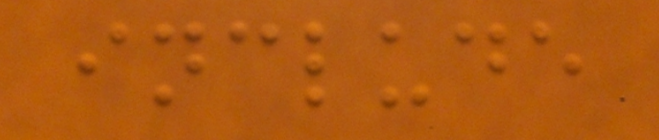include
